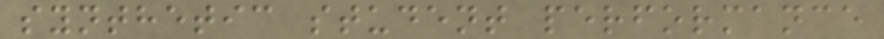synthetic student performance
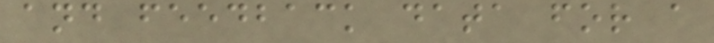and feedback data for a
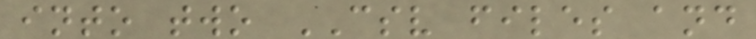into two CSV files and
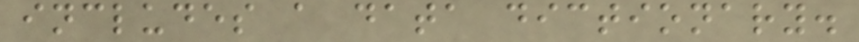includes a data dictionary.
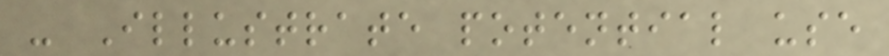- Illustrate potential use
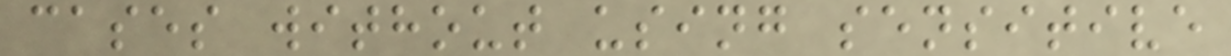cases without using sensitive
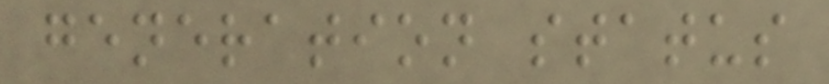generation status
